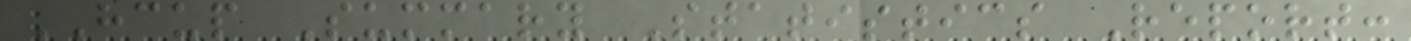HCUP Summary Statistics Report:
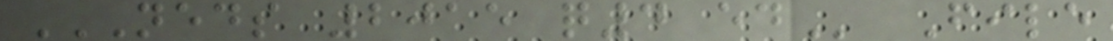NEDS 2015 Q4 ED File
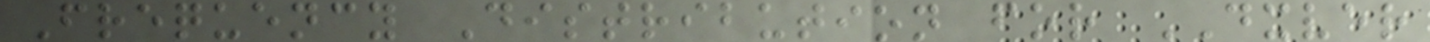Frequency Distribution for DXVER
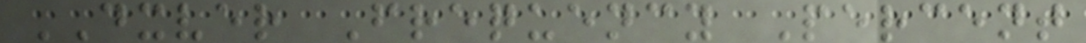DXVER Frequency Percent
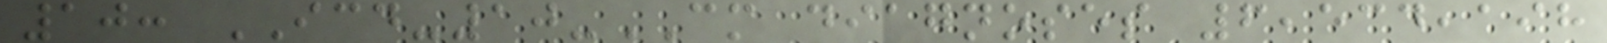10: ICD-10-CM diagnoses 6,534,198
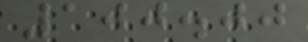100.00
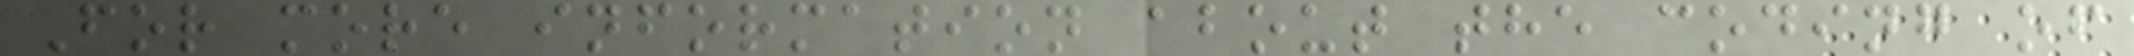For more information about the coding of
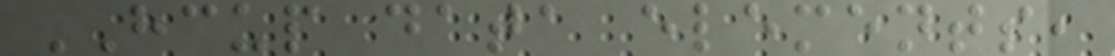HCUP data elements,
